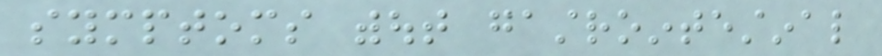symptoms without gastrointestinal
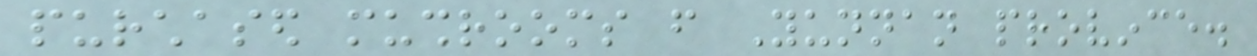purchased mushrooms from Yunnan province.
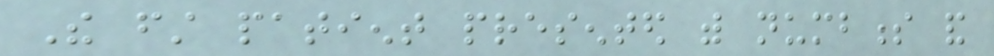The first patient presented with numbness and
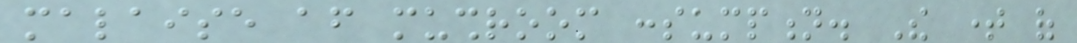malaise after mushroom consumption. The time of
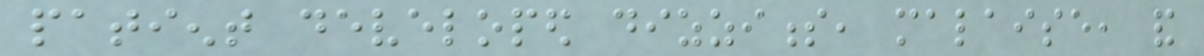patient developed dizziness, malaise, and
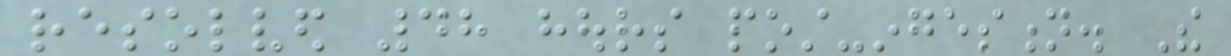resolved 48 hours post-ingestion. The
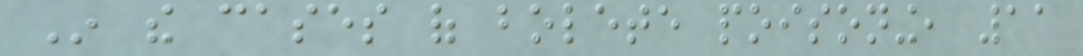In the cases of bolete poisoning, 11
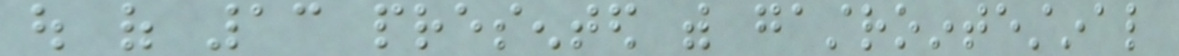out of 13 presented with gastrointestinal
